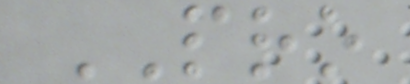PRO
